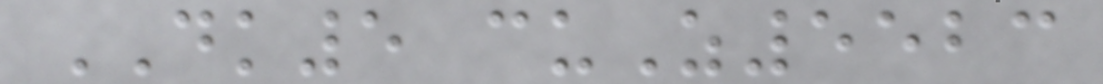DK5 cuZ5523
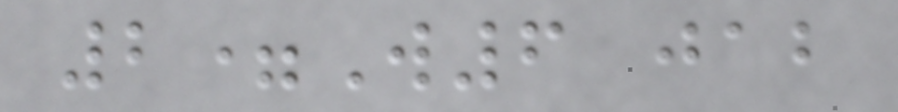2=W6 jab
